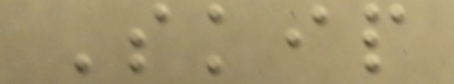Skip
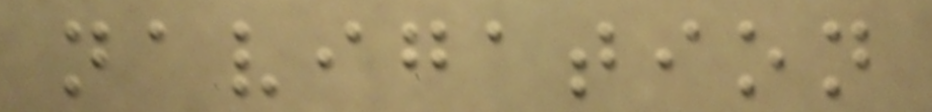navigation
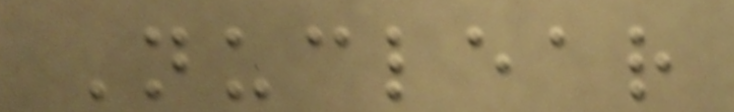Nuclear
